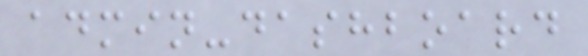admin-dashboard
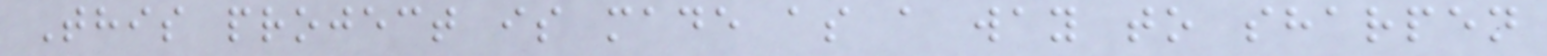This project is made as a way to sharpen
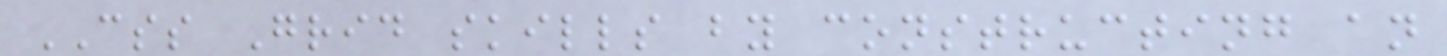CSS Grid skills by constructing an
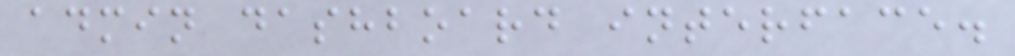admin dashboard interface.
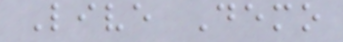Live Demo
